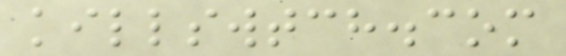killswtch.com
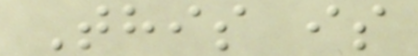This is
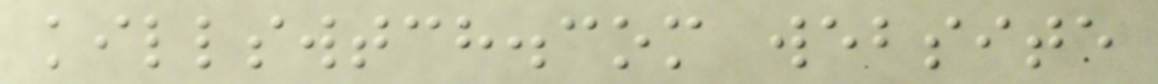killswtch.com website
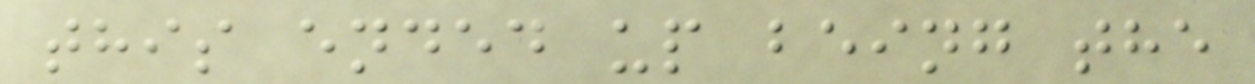this ended up being the
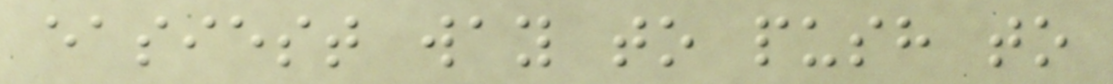easiest way to push to
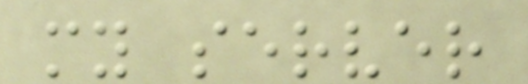my server
